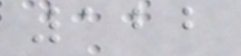122
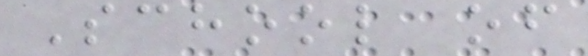School of
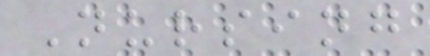Nursing
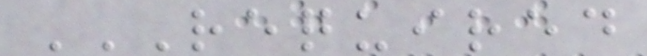REQUIRED
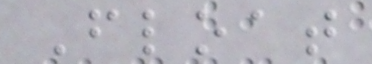Float
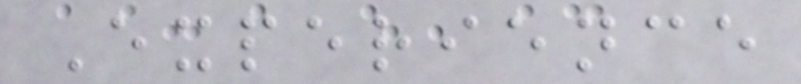Experience
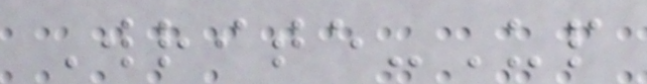Write-Up
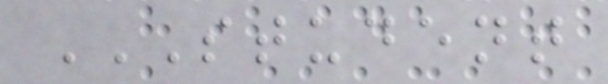STUDENT
